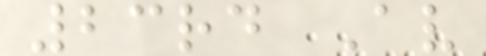23rd Av
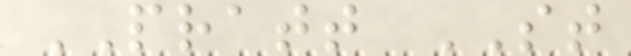PRATT ST
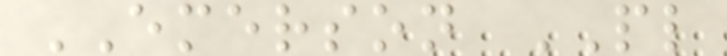EMERSON PL
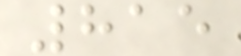815
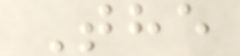The
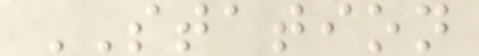STATION
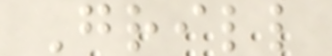Grill
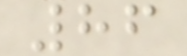86
